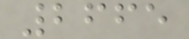2665
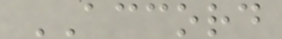ACCORD
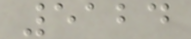5124
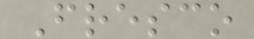Fresco
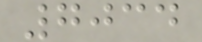7034
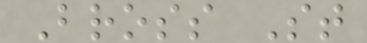Bross St
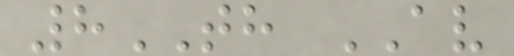8TH AV
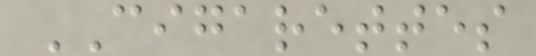CIGARETTES
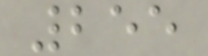255
